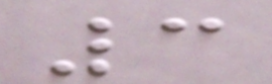3
